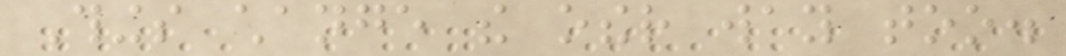Things change the other way too.
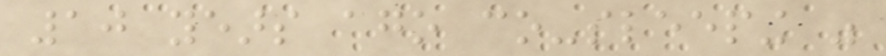10 years ago co-sleeping was
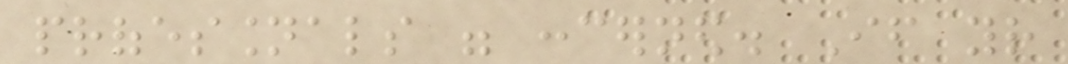professionals were concerned. If your
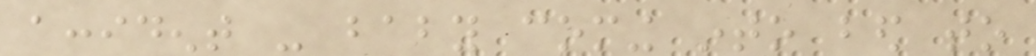accident - baby coming into bed to
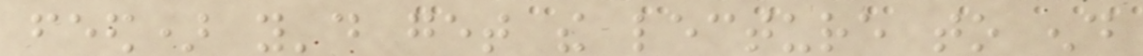feed) you'd get the lecture to end
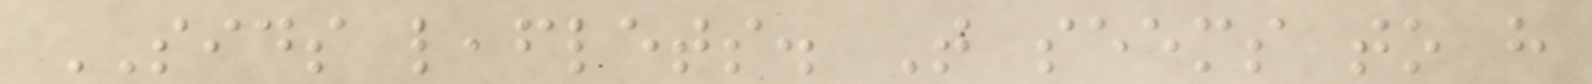SIDS leaflets. That seems to have
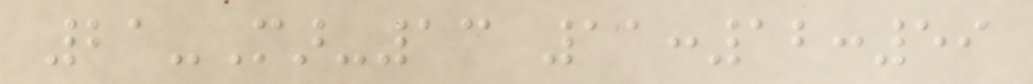21-Mar-13 11:12:59
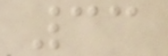33
